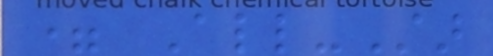= All-Star
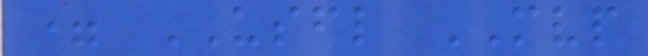= USFL MVP
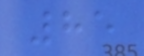85
